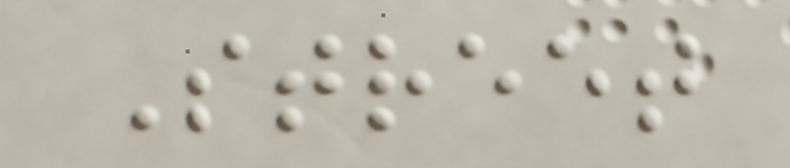Street
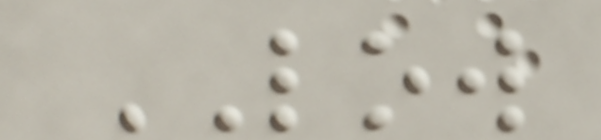LOW
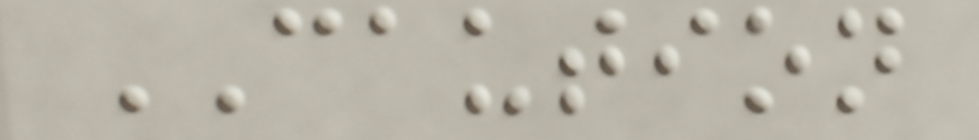CAUTION
